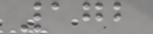172
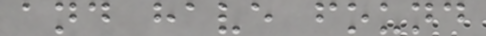and have found
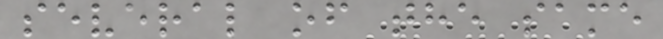several of the same
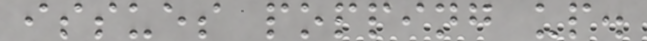issues popping up.
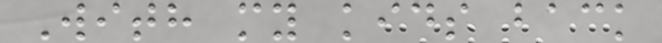With my kids back
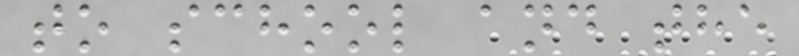to school and the
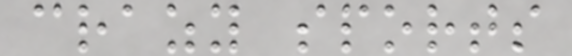crazy sports
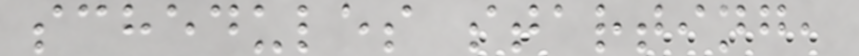schedules starting,
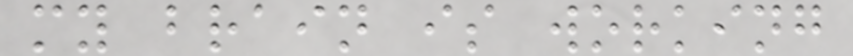my brain is working
